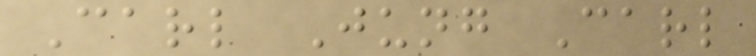Carl Jung Carl
